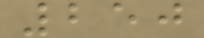250
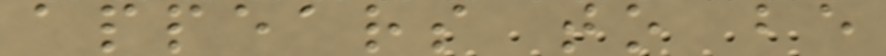appears to be
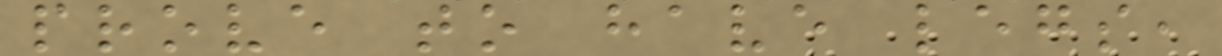prove to have legs,
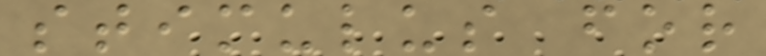stimulus for
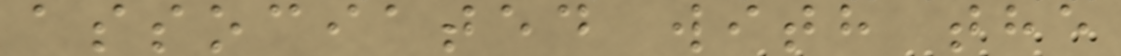associated with the
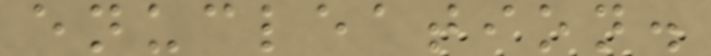enucleation.
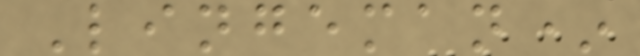Lingeman*
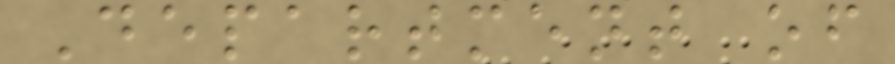Department of
